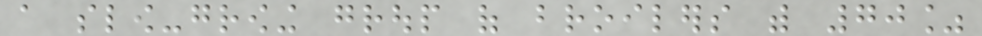a slow-growing group of broilers with 70%
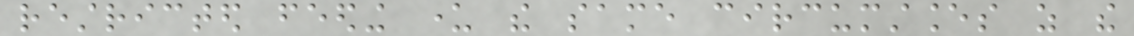restricted feeding under the same circumstances as the
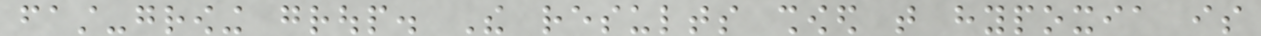fast-growing group. The results showed that hypoxia is
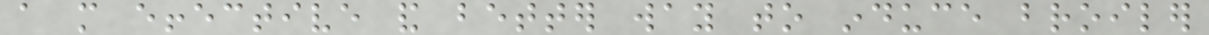a more effective and better way to induce broiler
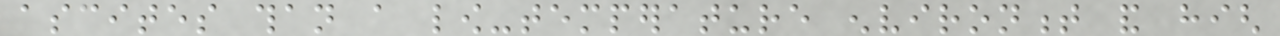ascites than a low-temperature environment and high
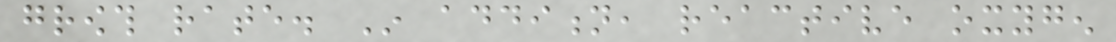growth rate. In addition, reactive oxygen
